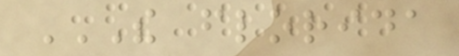THE FLORIDA
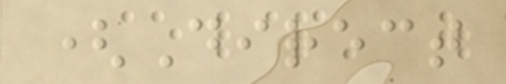(Direct
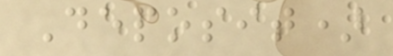Deposit)
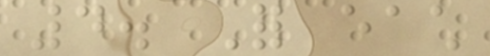4. For each
